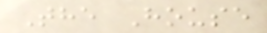The House
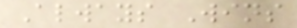Always Wins
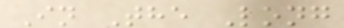In The Long
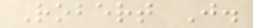Robert J.
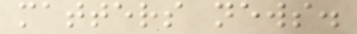matters news.
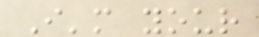I'm your
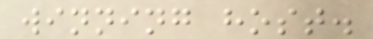winning host.
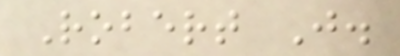Robert J.
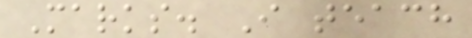Marks. I teach
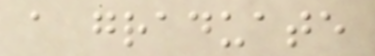a graduate
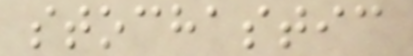stochastic
